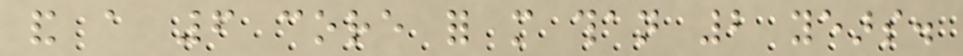and a 6 core for more than 2 years.
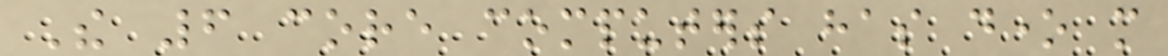The 6 core computers has done more
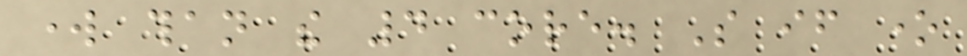work than the 4 core. So if one
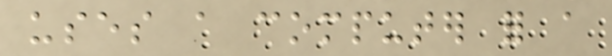uses a computer for a
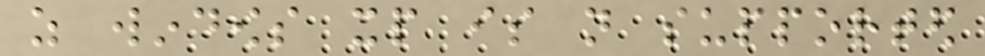as windows xp is not supported
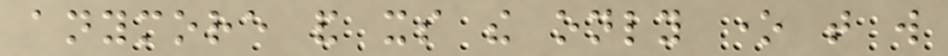anymore and its the only one that will
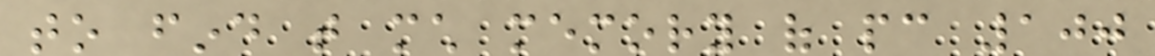to find that much memory of pc 100
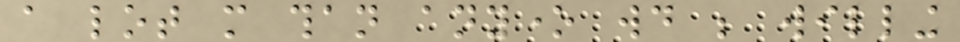a lot more than anyone would be willing
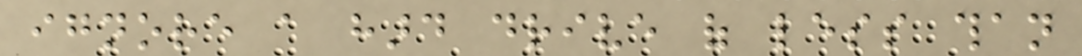ignore a hard drive of less than
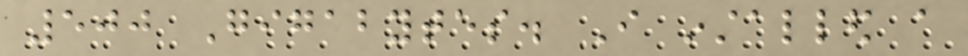500 Gigabytes. I installed a
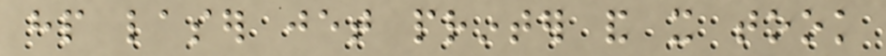hp laser jet printer and it took
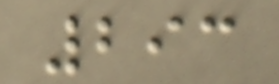293
